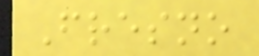Fresno
